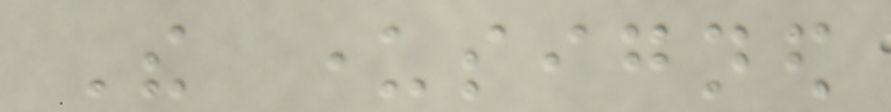The undersigned
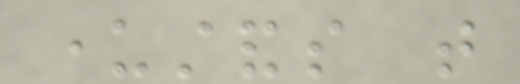understands that
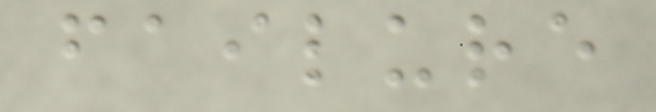failure
